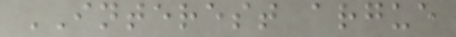INTEREST argue
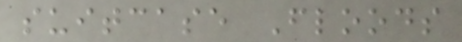suitcase Floods
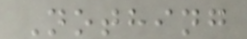Nothing
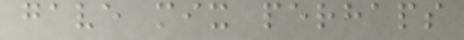gave mix perhaps
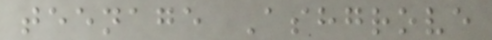teenage Ashgrove
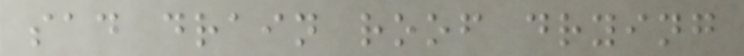sad drain roof drying
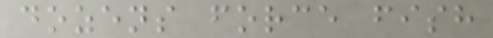dozens force fish
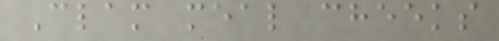Clam meal cheeks
